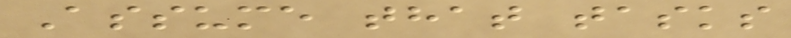Assume that tasks
